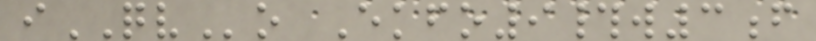iQVo Ekfo9#w3f
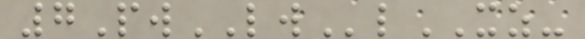7PwLWlXZ-
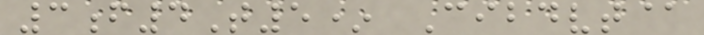3f4T5* Cibdvt@
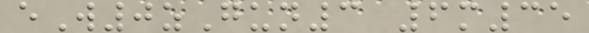eW0zGun3 6m35
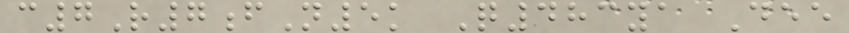c7R7fN5k Q483ya Dee
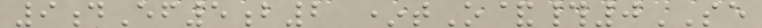9dEf5b2 *tO&#0SE
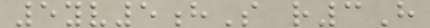5yv5hS r3H
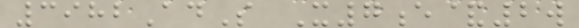3982AdS X7e&2w
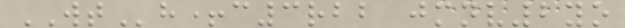WTh+c3rbb jmnv2yo
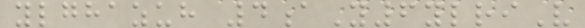ylghazuh 4aY6ylriV
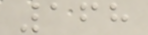168
